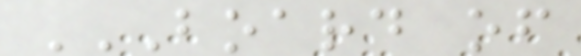BOARD OF
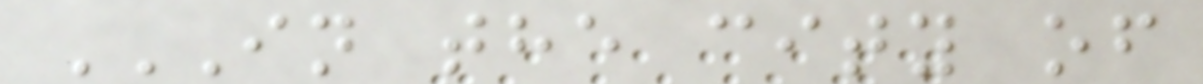IN THE CITY OF
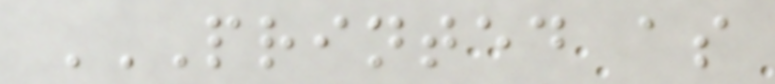PRINTED AS
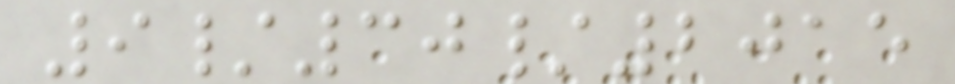9/30/2015
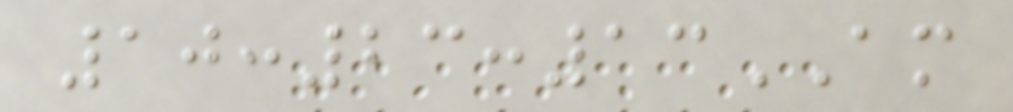10:23:13AM
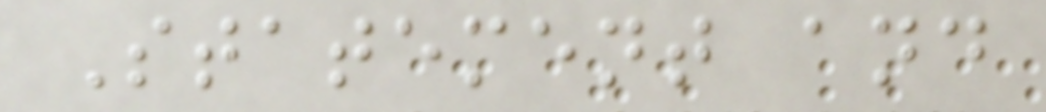Statement and
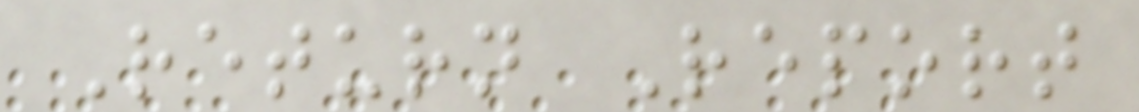Return Report
